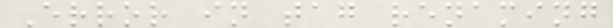Error in tag renaming
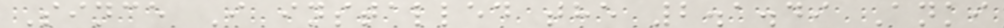Since I installed the 2.1.49 Anki
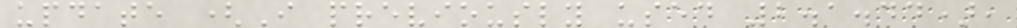update (I previously used 2.1.44),
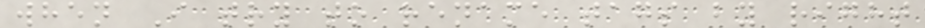when I try to rename tags by right
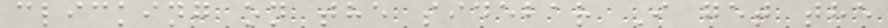clicking on the sidebar I get the
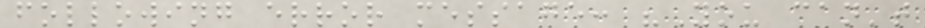following error message: "You can't
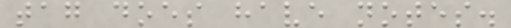tag does have notes.
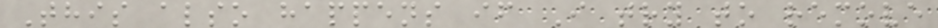This also happens if I try to remove
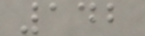142
